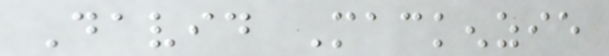David Mackenzie
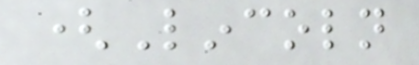(Lincoln
